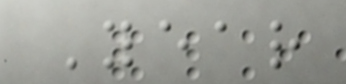Year
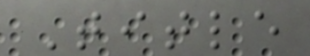Title
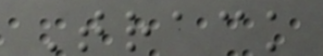Track
